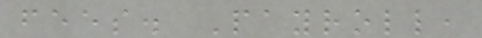fees. Payroll,
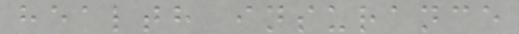health insurance
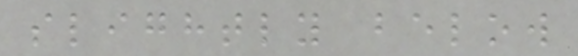slightly below
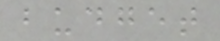budget
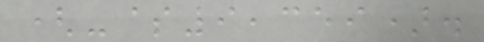(-$9,359).
